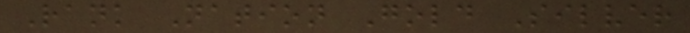Rank Nation Gold Silver
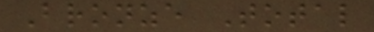Bronze Total
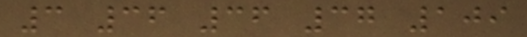3 36 36 37 109
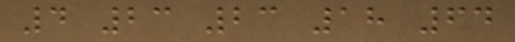4 23 23 18 64
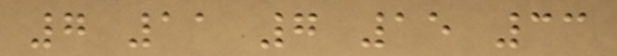7 11 7 15 33
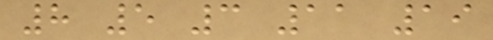8 5 3 11 19
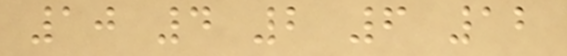10 4 2 6 12
